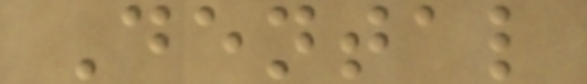Dental
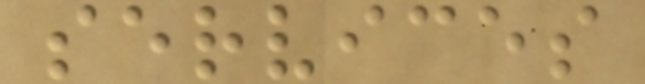services
